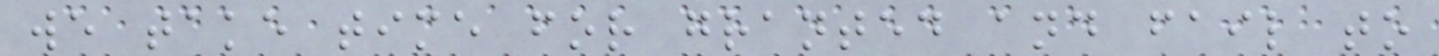we take time for granted and fail to
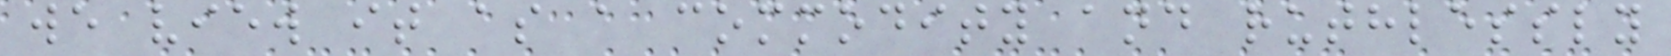we view it as a commodity and ruthlessly
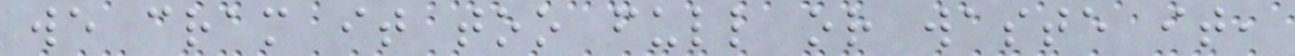we cram it too full or waste it,
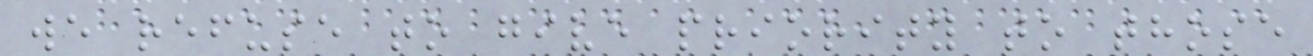we refuse to give priority to those
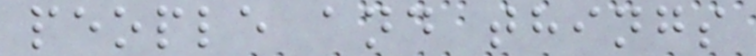people and things
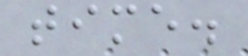time.
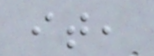it,
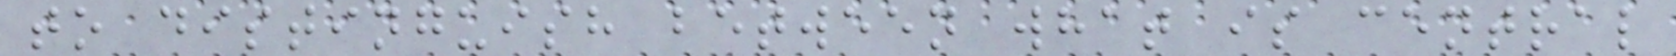to distinguish between what is central
